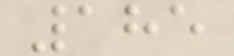185
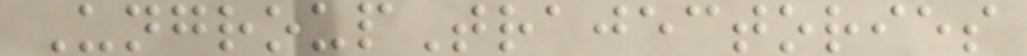UngroupTrajectories
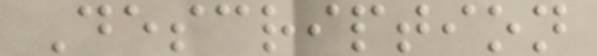Description
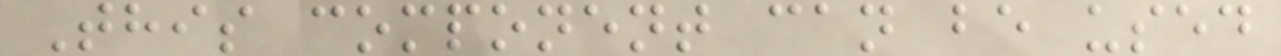This component can be used
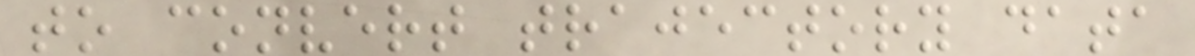to convert trajectory data
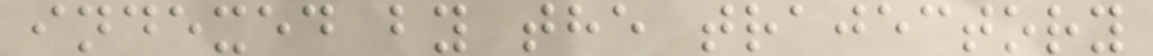indexed by the trajectory
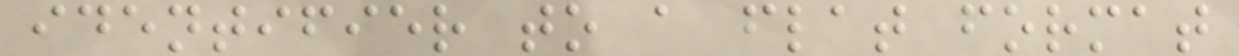identifier to a flat format
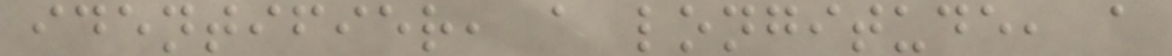identifier, a longitude, a
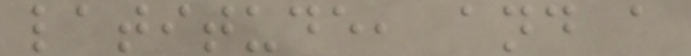latitude, and a
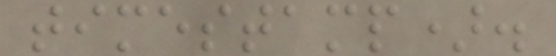timestamp).
